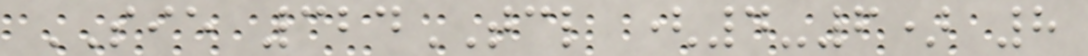SIE 324TCL (4-6) 8
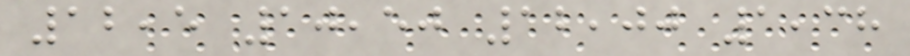12,5 10,50 12,00 1,38
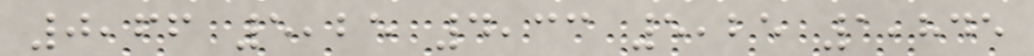0,66 5,25 4,33 5,25 1,845
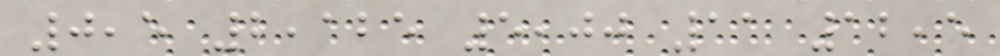0,5 2,125 5,00 11 12,5
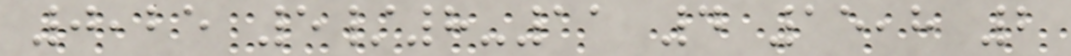0,25 5/8-11 4 15,8 2
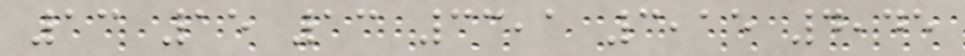13 15 13 33,1 3,15 4,45
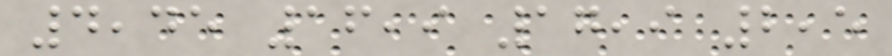4,45 16,9 17,9 2,5
